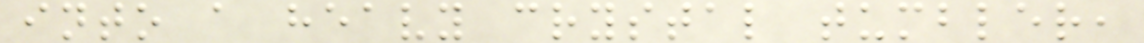into a heavy crystal tumbler,
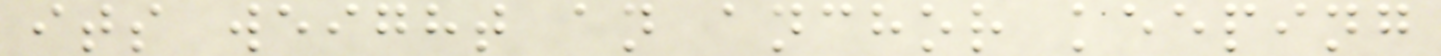its weight an anchor keeping
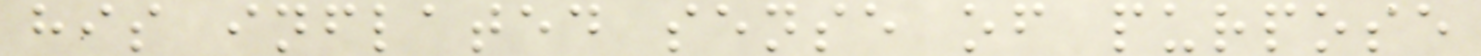his inflated sense of purpose
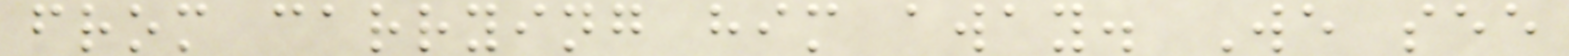from carrying him away. We see
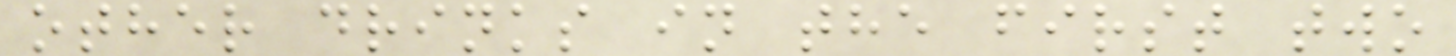other drinks in the first two
